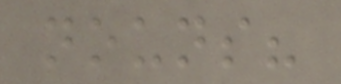nouns?
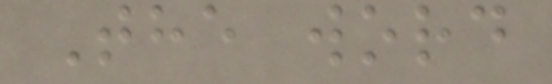The word
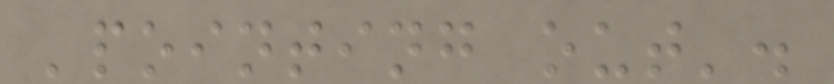'pointing out'.
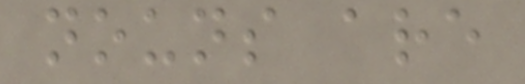nouns are
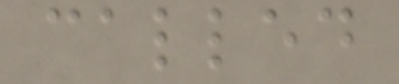called
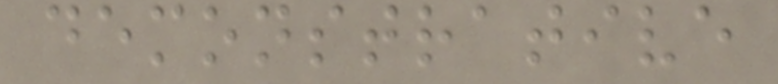demonstrative
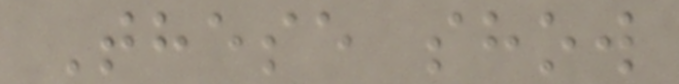These show
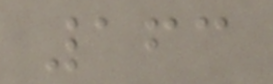163
